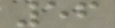56
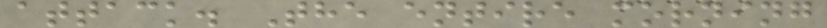attack. The entire morning
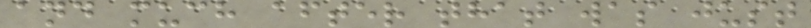and much after that was just
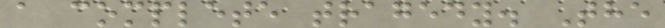a complete tragedy. The
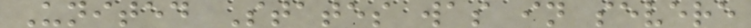United States was in severe
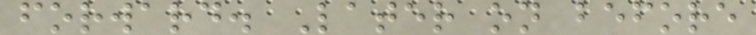forward. Later on before
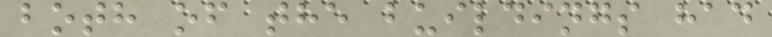both of the buildings had
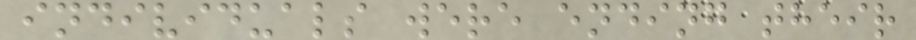individuals were ending their
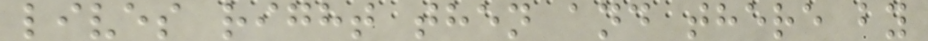lives right then and there by
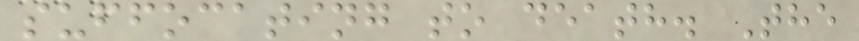suffocating to death. The
